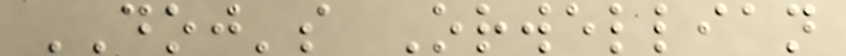DOJ's Orwellian
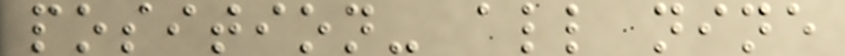position- all nine
